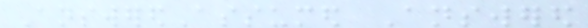AnsweredAssumed Answered
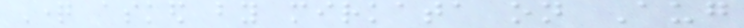Question asked by mirkata on Aug
